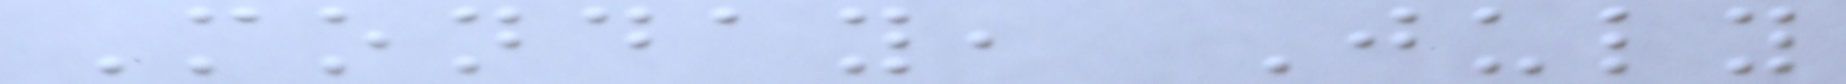Monday, July
